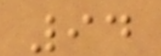94
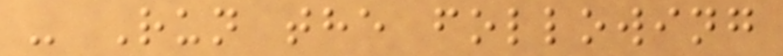- Run the following
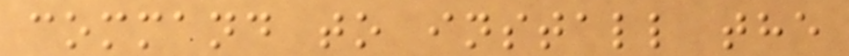command to install the
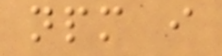npm i
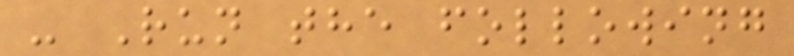- Run the following
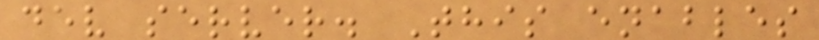dev server. This enables
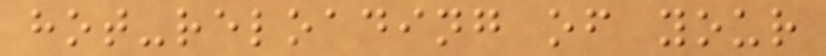hot-reloading of your
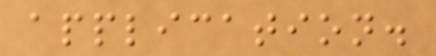application.
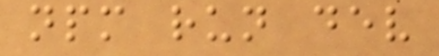npm run dev
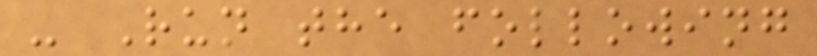- Run the following
